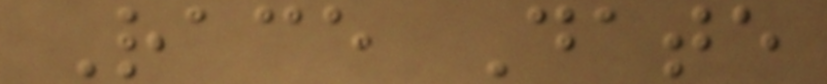Race Date
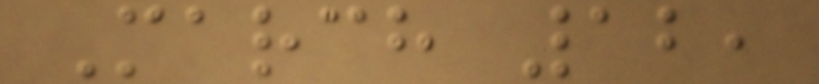March 12,
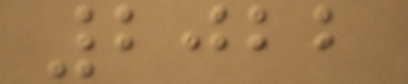2022
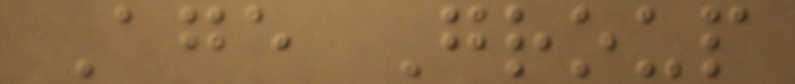Age Group
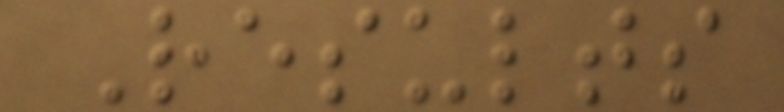Results
